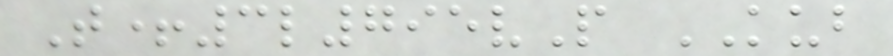T+3l795vP KUB
